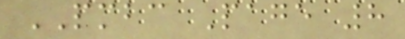PMBC Page 8
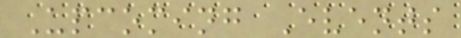Upcoming Events
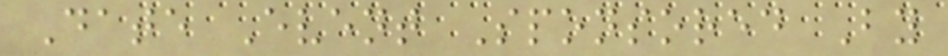Date Event Sponsored By
